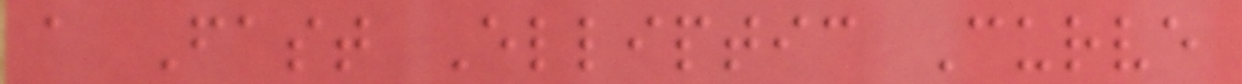a Fast Elliptic Curve
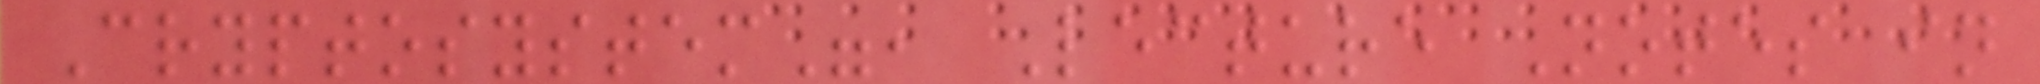Cryptosystem", Lecture Notes in
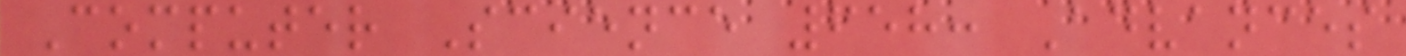Computer Science 658: Advances
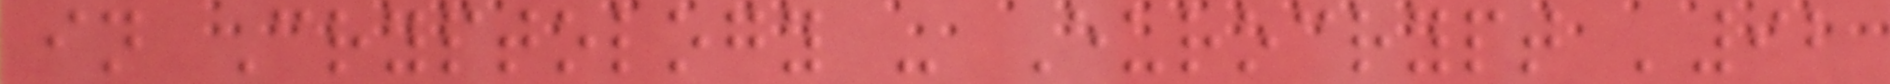in Cryptology - Eurocrypt '92
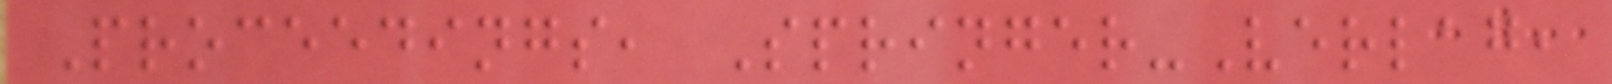Proceedings, Springer-Verlag,
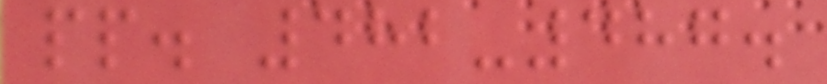pp. 482-487.
